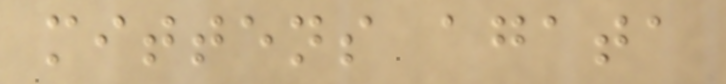mittens agata
